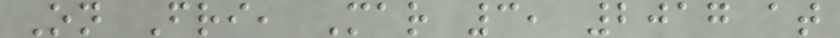On Fri, Mar 3, 2017 at
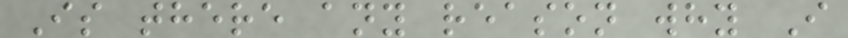Is there any reason why I
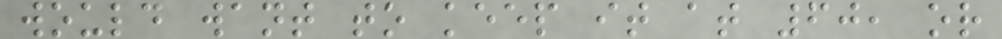would want to keep it at 60, or
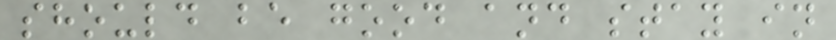should be good and stay in
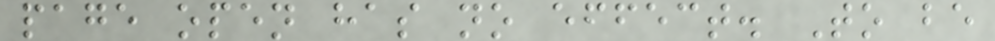page open has no effect. To be
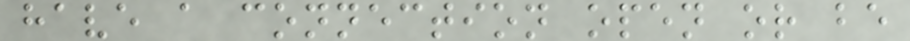have a connection open or be
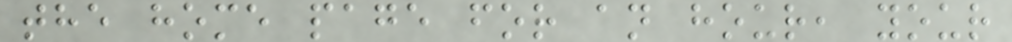the home page for an hour, your
